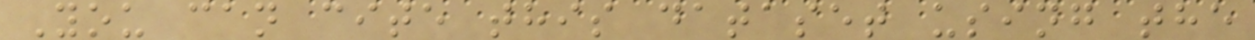You can cite this dataset using the
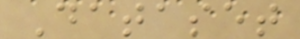Dataset
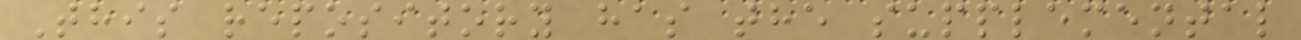This repository has the supplemental
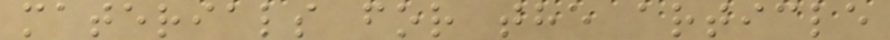materials for the article
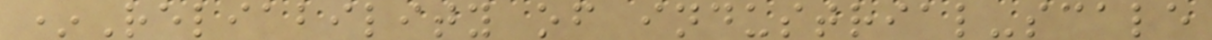*Reliability of industrial-scale
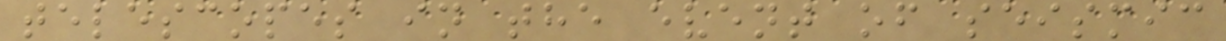telescopes in the event of seismic
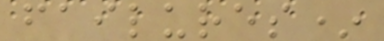failures*
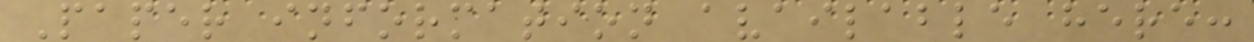Paper information available here:
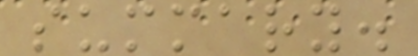summary.
